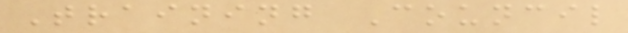Training Council
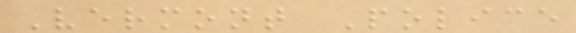Vermont Police
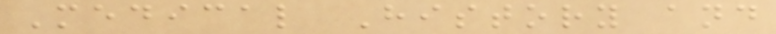Medical History and
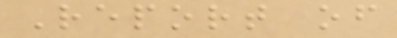Report of
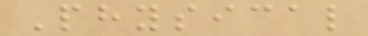Physical
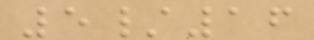5/16
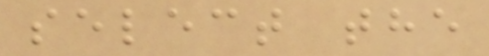select the
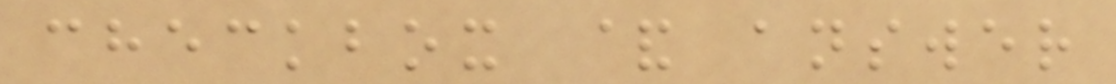checkbox & answer
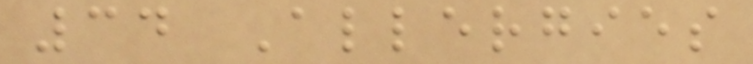34 Allergies
